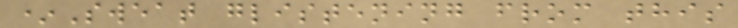*Sweat glistening from this
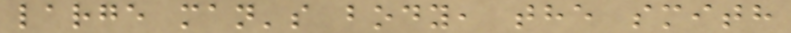large man's body, the smith
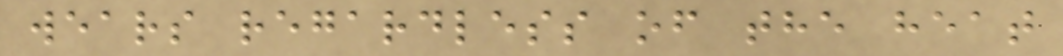wears regardless of the heat
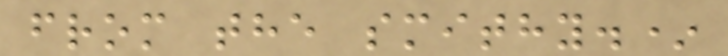from the smithy.*
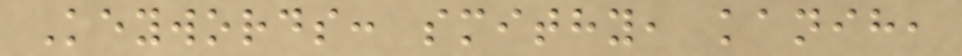Keywords: smithy, kanih,
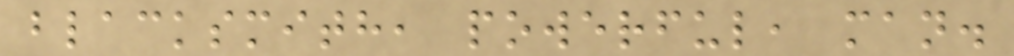blacksmith, powerful, man.
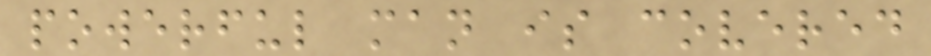powerful man is covered
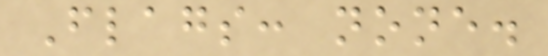Flags: none.
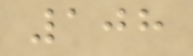108
